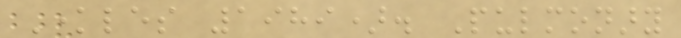Knowles 1989). Pulmonary
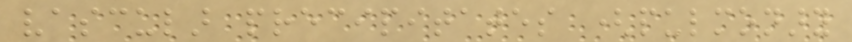vascular precipitates (pulmonary
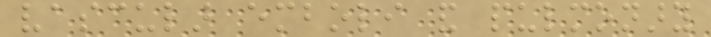vascular emboli and pulmonary
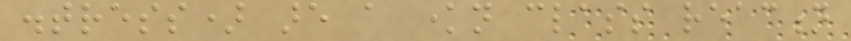distress) are a known class reaction
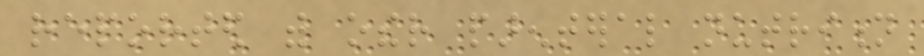reported with other parenteral nutrition
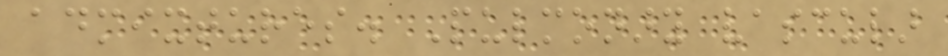admixtures. Pulmonary vascular
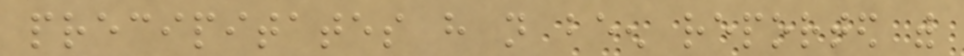precipitates have not been reported with
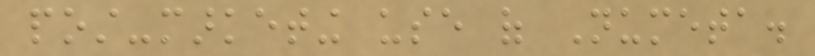post-marketing use of Numeta.
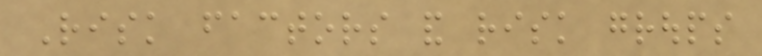Risk factors and risk groups
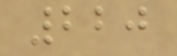220
